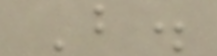B.
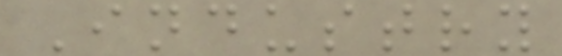Industry
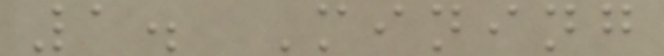1. Mining
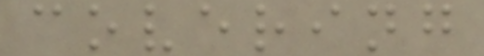covering
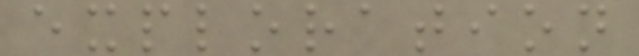exploration
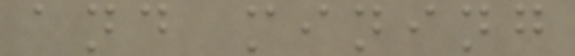and mining
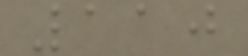110
